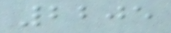2205
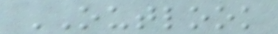OUTLOOK
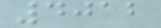4012
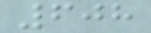608
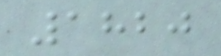1820
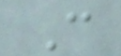C
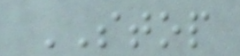STOP
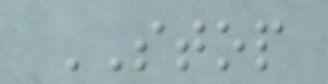STOP
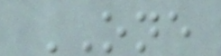ONE
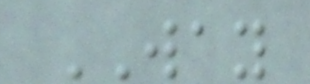WAY
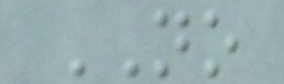NO
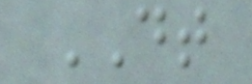DT
